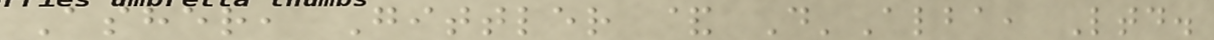Asher, Gittler & D'Alba, Ltd.
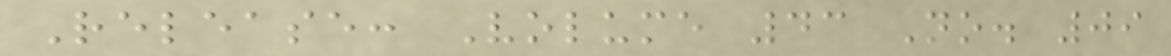Release: Volume 43 No. 09
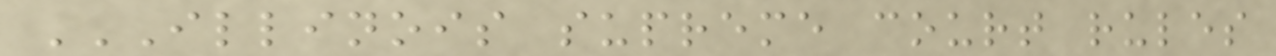ILLINOIS SUPREME COURT RULES
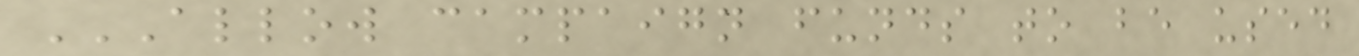ALLOW CAMPAIGN FUNDS TO BE USED
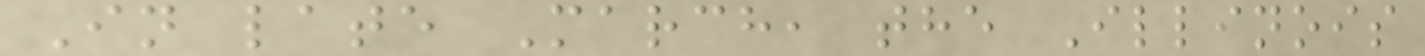In late March, the Illinois
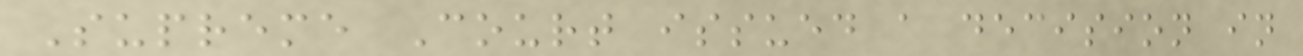Supreme Court issued a decision in
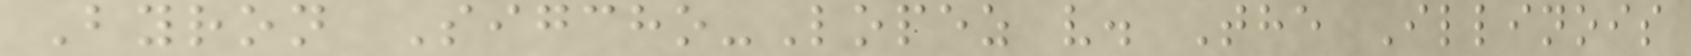Byron Sigcho-Lopez v. The Illinois
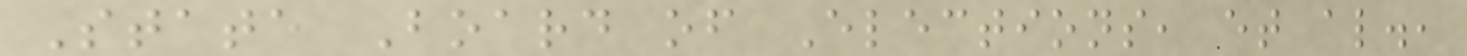State Board of Elections, et al.,
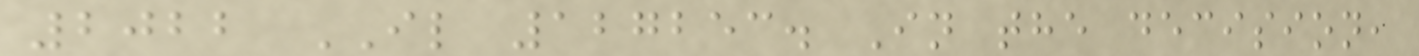2022 IL 127253. In the decision,
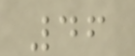46
